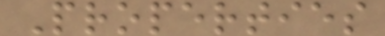Properties
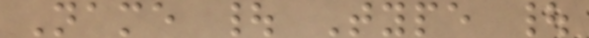Name | Type |
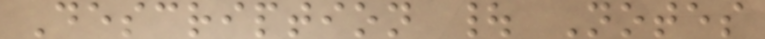Description | Notes
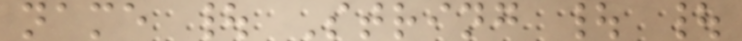name | String | |
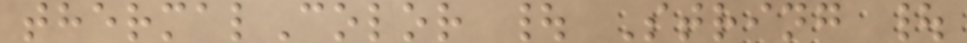thermalColor | String |
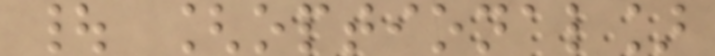| [optional]
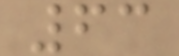63
